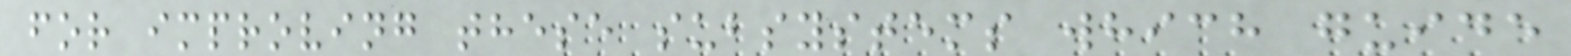for improving these subsystems which guide
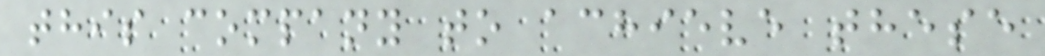this company to achieve these
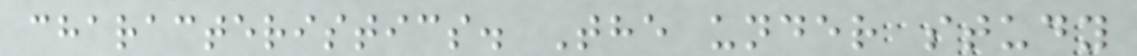characteristics. The under study
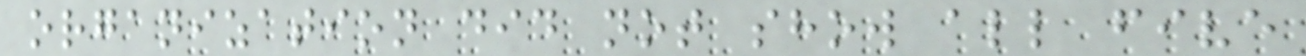organization did not show all five
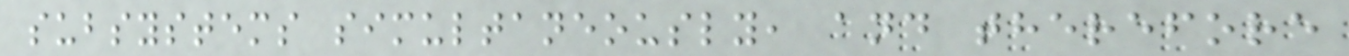subsystems simultaneously, and therefore
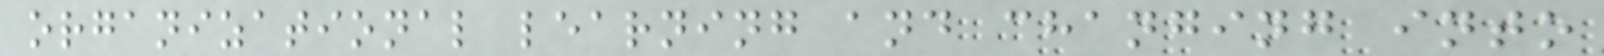organizational learning and changing into
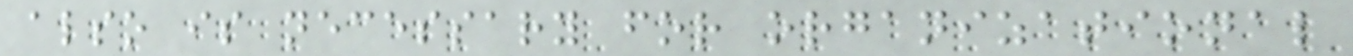also is necessary for organizational
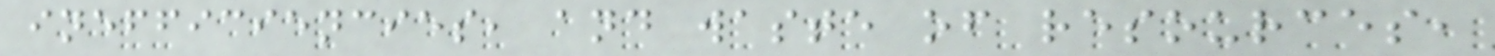inefficiencies, and waste of resources,
